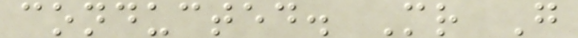conducted. Mr G
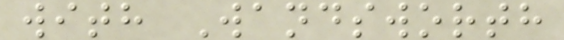with Wandsworth
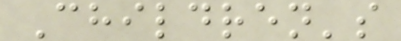Children's
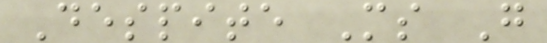Despite Ms G
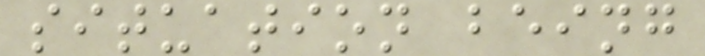situation being
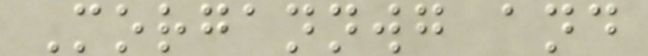Morgannwg and
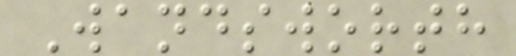Wandsworth
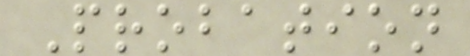Probation
